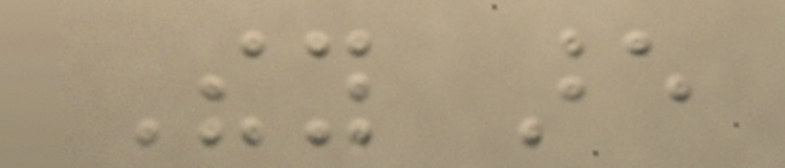They are
